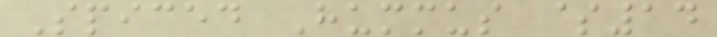Spiced Hummus $14
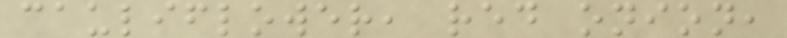cauliflower, red onion,
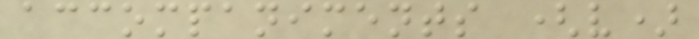accompaniments (v)
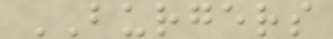BURGERS
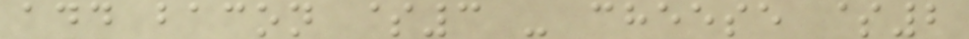add bacon $3 - cheese $2
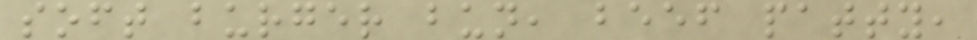soft burger bun, beef patty,
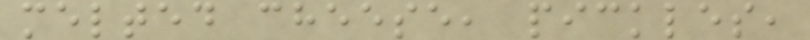melted cheese, pickles,
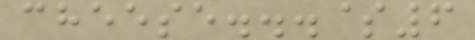cheese...$6
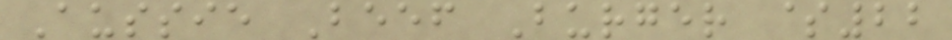Aussie Beef Burger $22
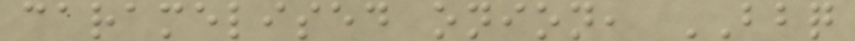caramelised onion, BBQ
